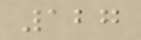127
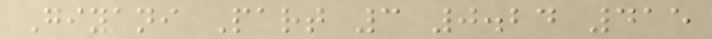Giyani Part 3 0.24 415
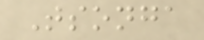Tsonga
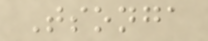Tsonga
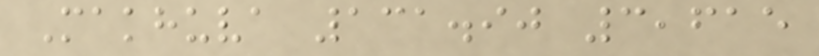Makhuva 131.90 3,615
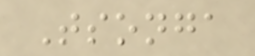Tsonga
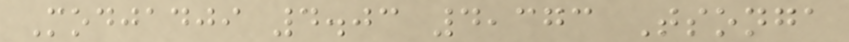Modjadji 4.03 4,373 Tsonga
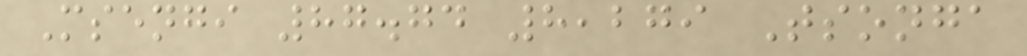Msengi 87.74 8,279 Tsonga
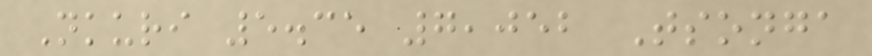Nkuri 5.35 7,052 Tsonga
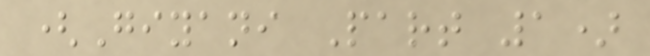(Giyani Part 1)
